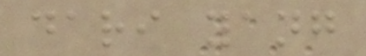dari yang
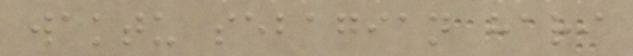waktu sebagian hari
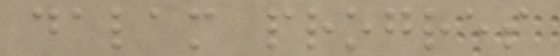dalam progres
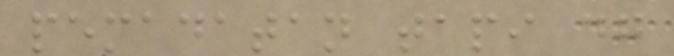pemadatan tapi dg
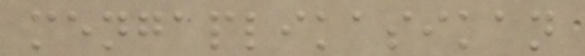mengaplikasikan
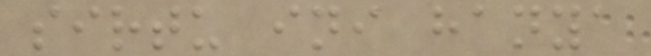sirtu ini hanya
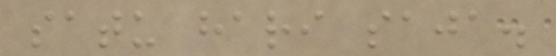satu hari saja.
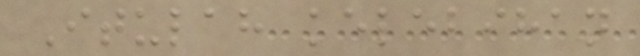Itulah kelebihan
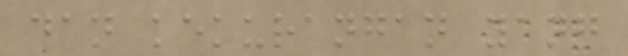dan kekurangan yang
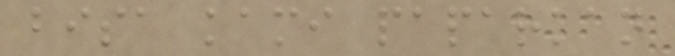bisa kami paparkan
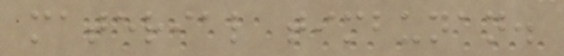material timbunan.
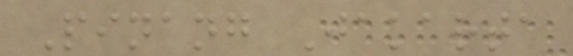Pinang Jakarta
